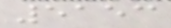5153
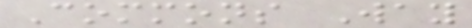Commons Way
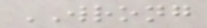WRONG
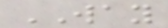WAY
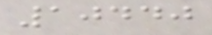10440
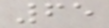65
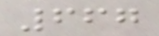667
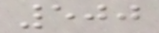500
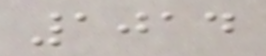1014
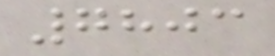7803
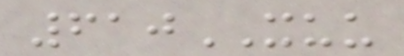610XUU
